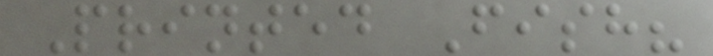Printed Fish?
